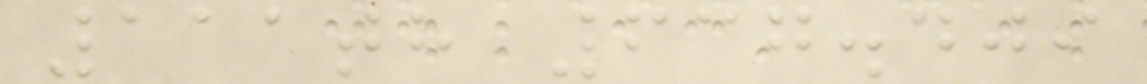111th 637.409
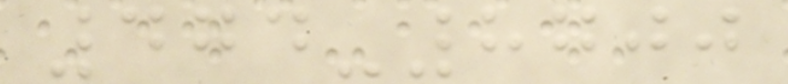474-8700
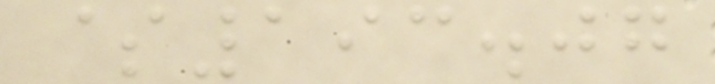$193.07
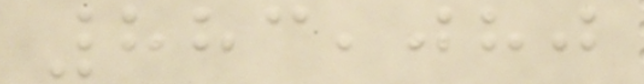883,080
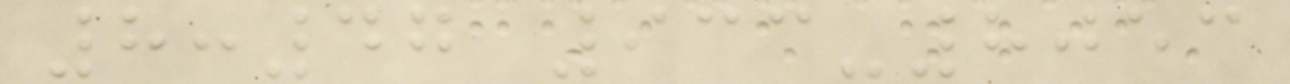8:47 933-8053
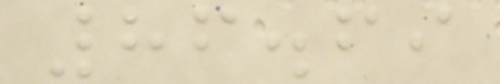86.69
